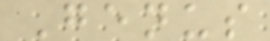Genus
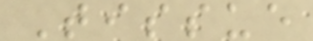Tissue
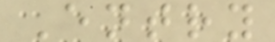Entry
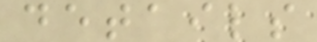details
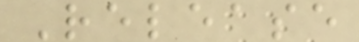Release
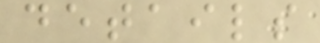details
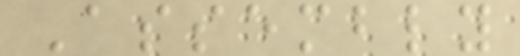Assembly
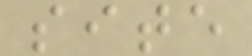site
